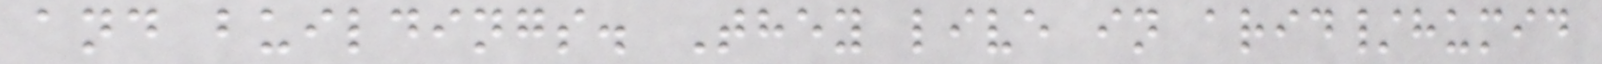and buildings. They live in arid/humid
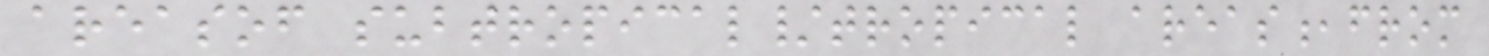areasof subtropical/tropical areas,from
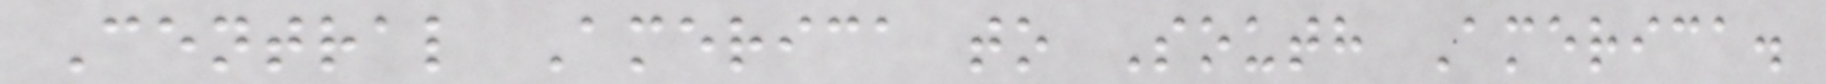Central America to South America.
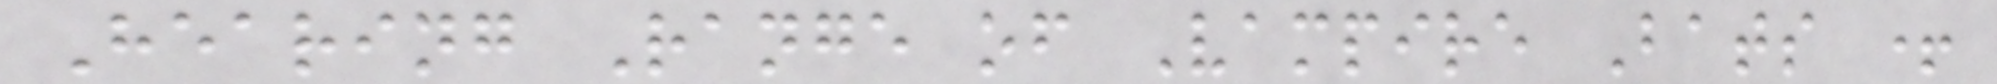Hearing Range of Vampire Bats +
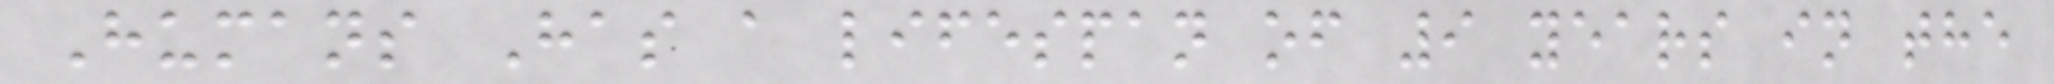Humans Has a lifespan of 9 years in the
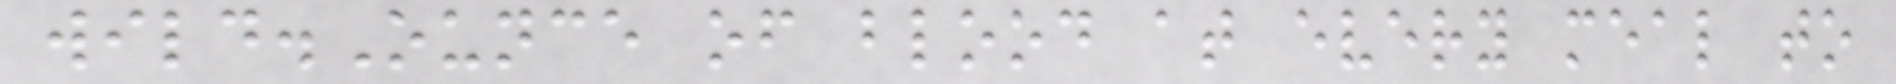wild.Ounce of blood at every meal to
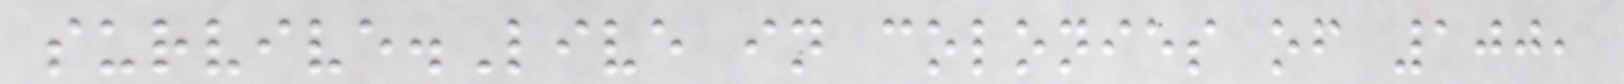survive.Live in colonies of 100,
